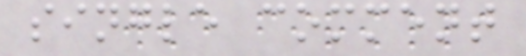single comment
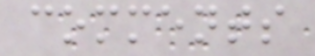comments
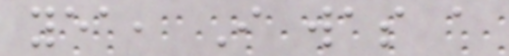yea, I was a
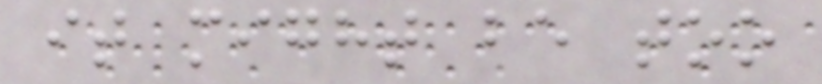it might be too
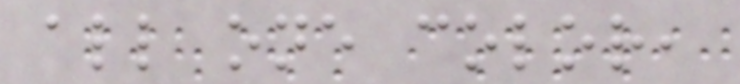all one color,
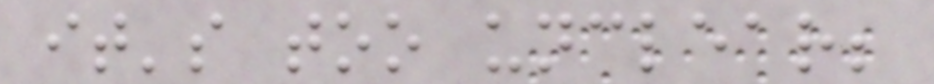it's too unclear;
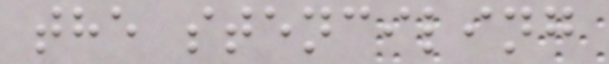the stenciling
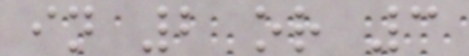in 2 or 3
